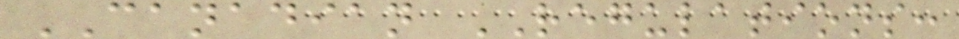CANADIAN REGULATIONS:
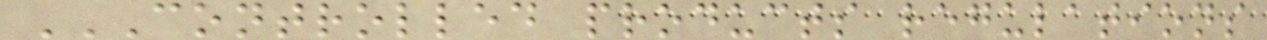CONTROLLED PRODUCTS REGULATIONS
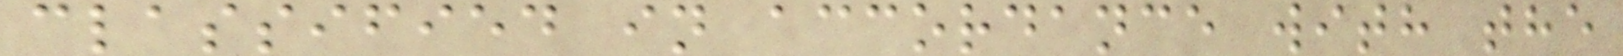classified in accordance with the
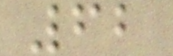62
